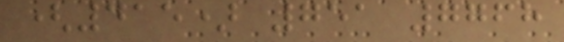(415) 751 7768
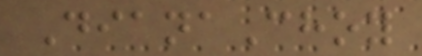DianaChoy
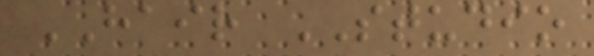HAIR STUDIO
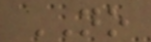NO
